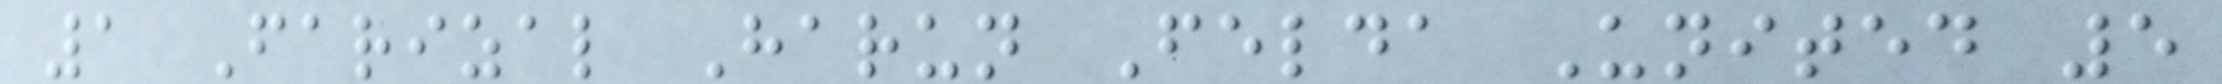1 Farizal Harun Felda United 5
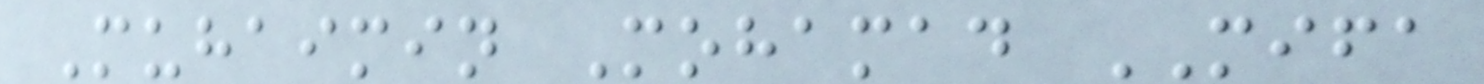Muhaimin Mohamad MIFA
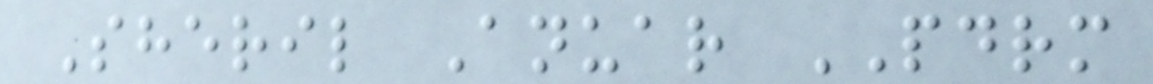Sheril Anuar PDRM
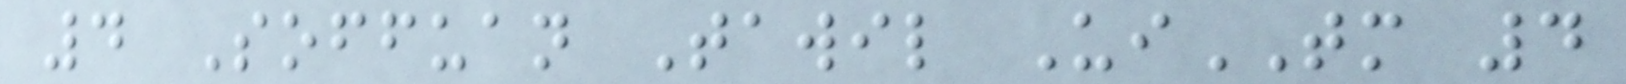4 Soffuan Tawil UiTM 4
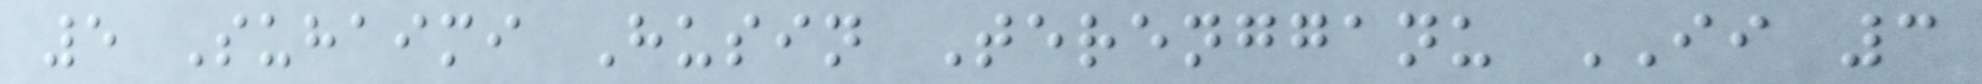5 Suhaimi Husin Terengganu II 3
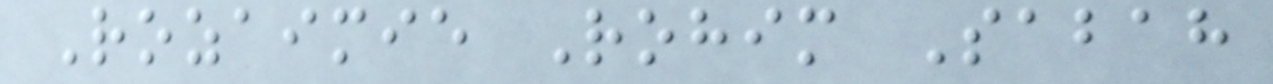Rozaimie Rohim Sabah
